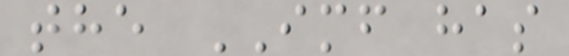the IMF has
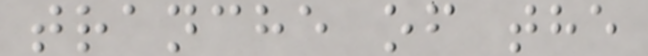tranche of the
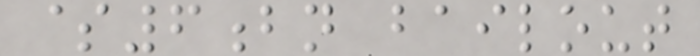$6bn bailout
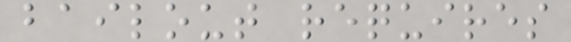bailout requires
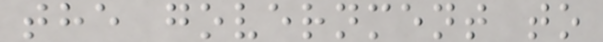the government to
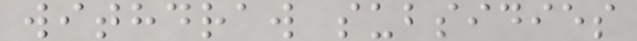withdraw subsidies
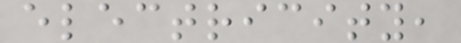electricity,
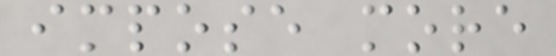impose more
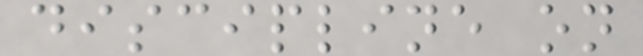discipline on
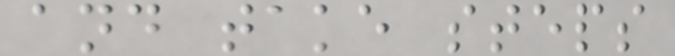and take steps
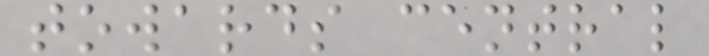towards central
